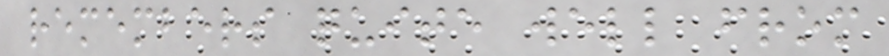remembers quite well from
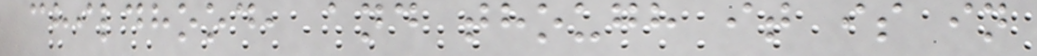childhood, and though it is in
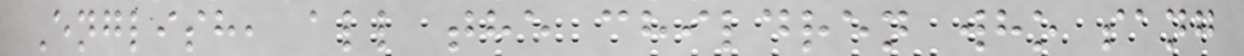English, all the children who sang
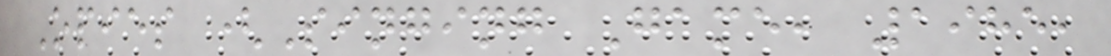Opies (Singing Game, 1985,
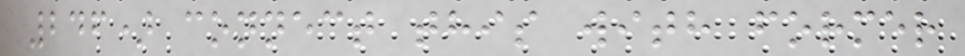246) connect this with former
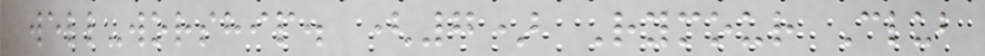well-worship. (7) Rymour Club
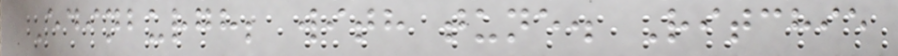Edinburgh; with tune. Ritchie
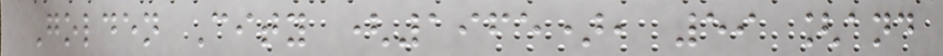Golden City (1965), 59 [and
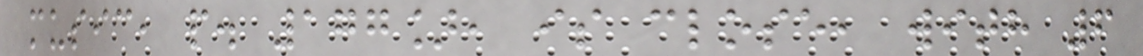music, p. 177], is close, with 6
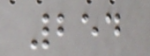254
